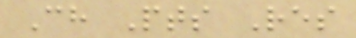Ch Pts Res
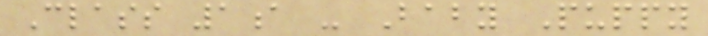Class 1a - Baby Puppy
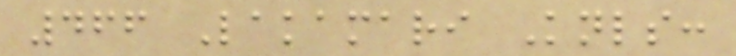466 Lakamari Knls:
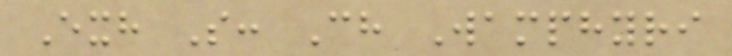Exh S: Ch Wamphyri
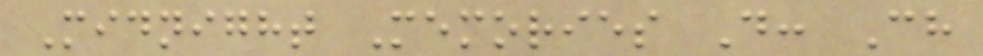Midnight Memories D: Ch
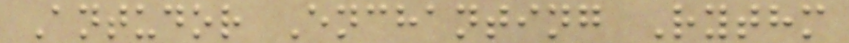Antudor Enchanting Rythm
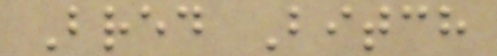Bred Bitch
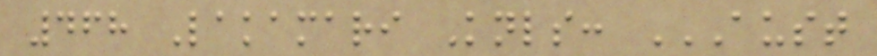468 Lakamari Knls: AUST
